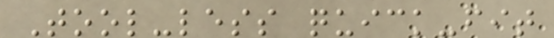Tool-less quick-fit
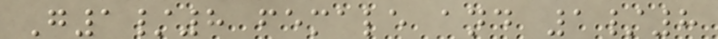G1/8 female and 1/8
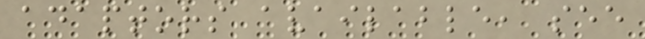adaptors available, see
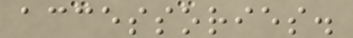accessories.
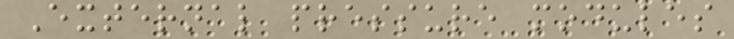External pressure modules
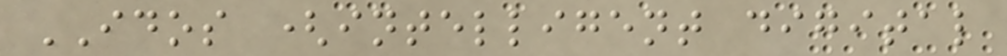IDOS (intelligent digital
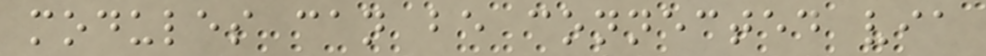modules can be connected via
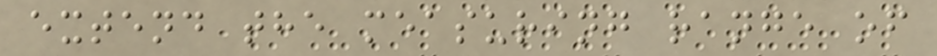extend the measuring range of
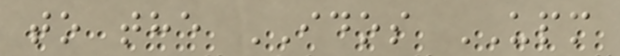to the IDOS UPM
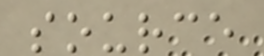source
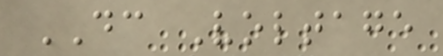DC Voltage
